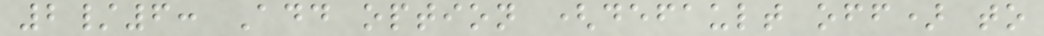2/6: Add option (default off) to
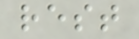rest
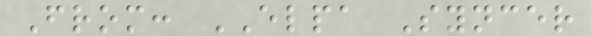From: ELPA Syncer
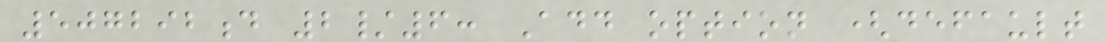507292d 2/6: Add option (default
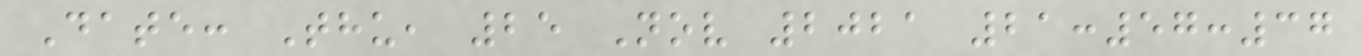Date: Thu, 25 Nov 2021 21:57:37
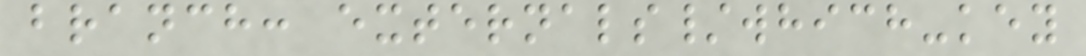branch: externals/which-key
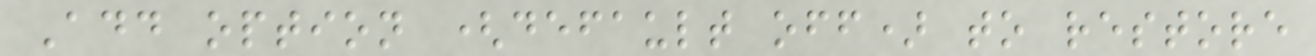Add option (default off) to restore
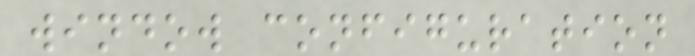window configuration
